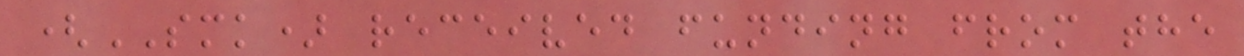(SMK) received funding from the
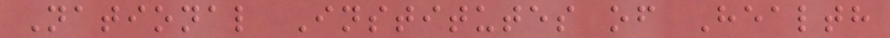National Institutes of Health
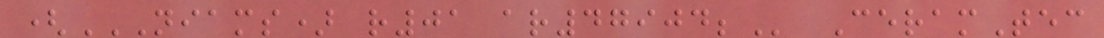(NIAMS) R01 AR47904; CeramTec
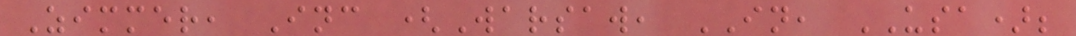Zimmer, Inc (Warsaw, IN, USA);
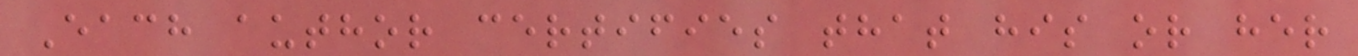Each author certifies that his or her
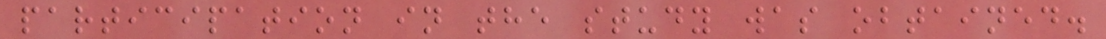participation in the study was obtained.
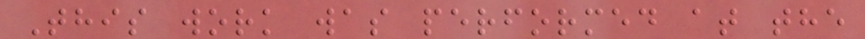This work was performed at the
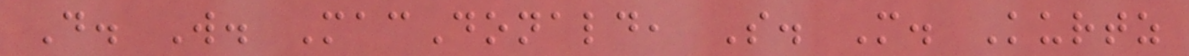D. W. MacDonald, S. M. Kurtz
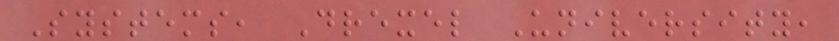Systems, Drexel University,
